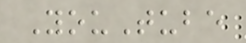YouTube
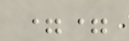==
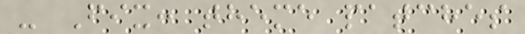- Fix: theme patches
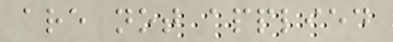are not applied
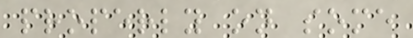properly on some
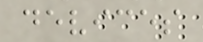devices
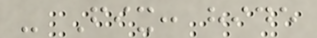- Fix: hide
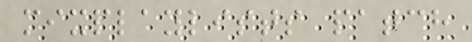mixplaylists patch
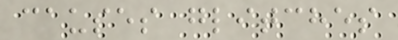causes glitches
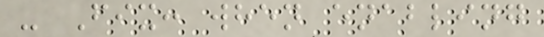- Fix: when enabling
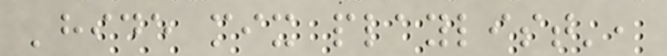'hide mix playlist',
